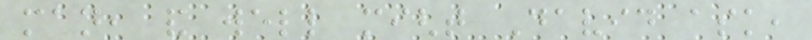man, and well might David ask,
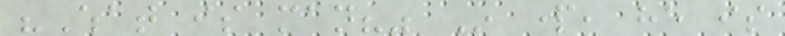"What is man?" In part, he is
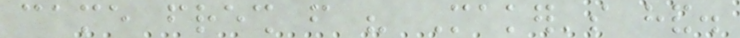came fresh from his Maker's hand.
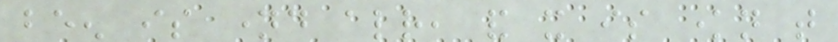been is named already, and it is known that
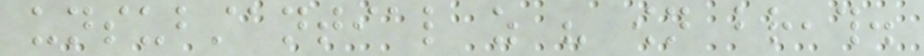unsubstantial as his own breath.
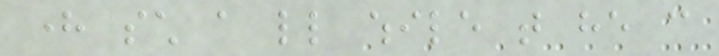here such a little while that he can
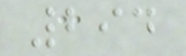294
